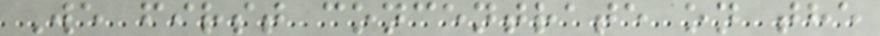We first concentrate on the
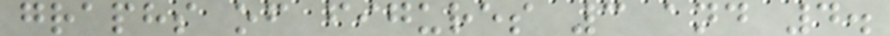graphs of figures 3 and 4.
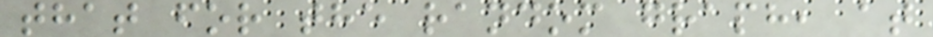that for the random graph, at
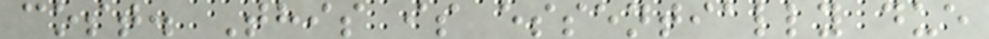cost. This is essentially due
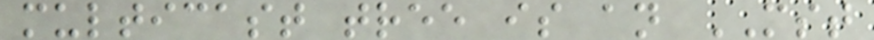multicast tree is an MST
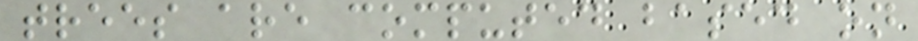trees are computed based on
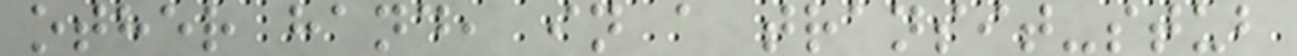other hand, in a transit-stub
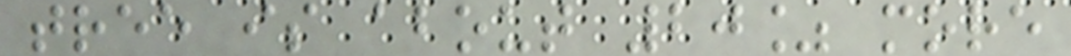tree is about 20% more
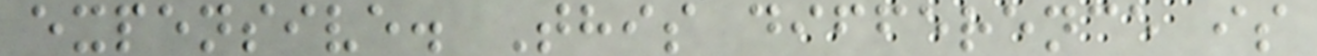expensive. This difference is
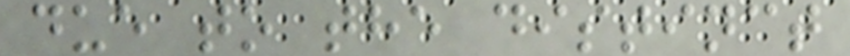due to the distinct
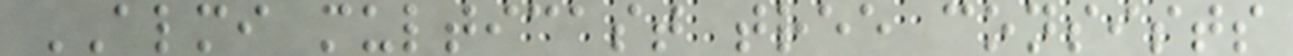ALMI multicast tree consists
